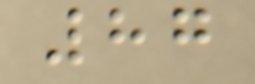87
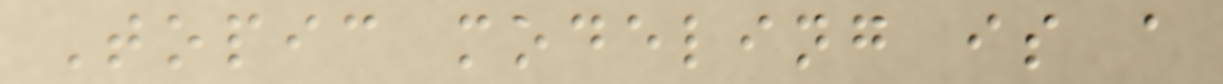Topic modeling is a
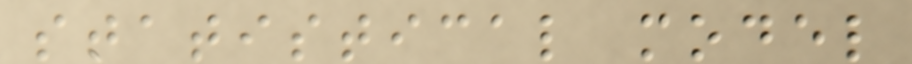statistical model
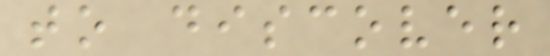to discover
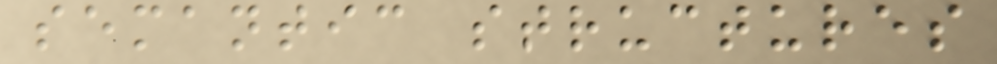semantic structures
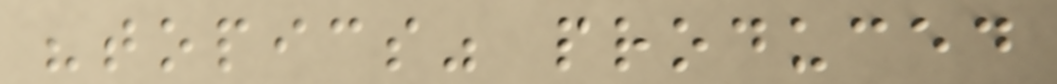"topics" produced
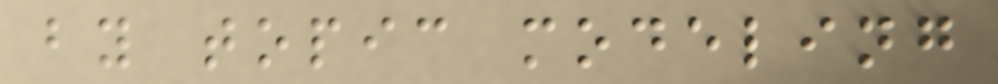by topic modeling
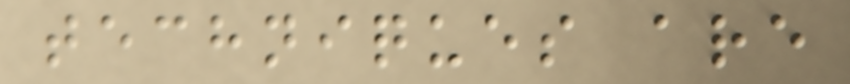techniques are
